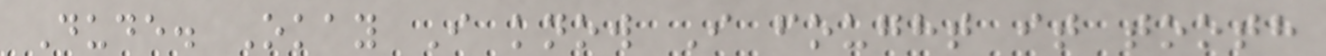Dude. Okay I know I fought it tooth
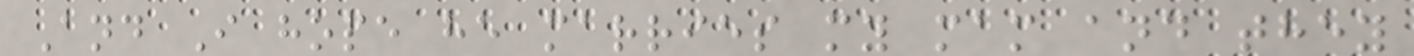And I hope he marries my mam and they
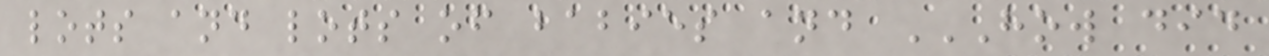lots and lots of babies and HOW DID
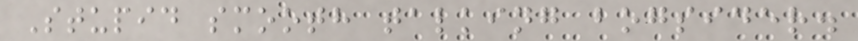Stupid smooth talking bogsider.
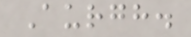Aurgh.
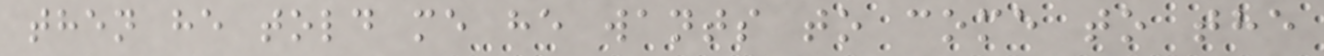then he told me he wants to come to the
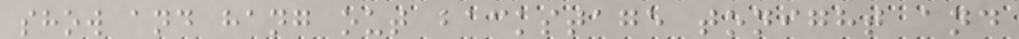show and hang out backstage tonight and
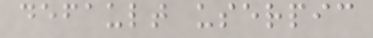default userpic
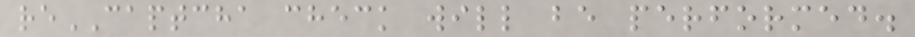reCAPTCHA check will be performed.
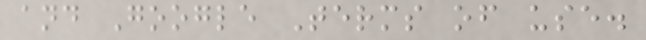and Google Terms of use.
